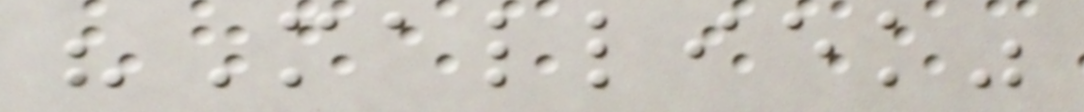"Malliek"
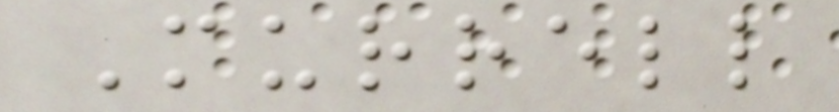Murrell
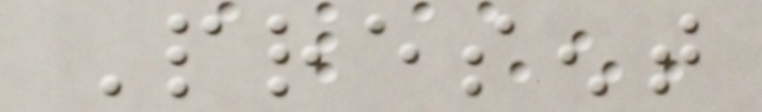Present
